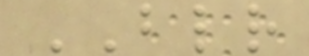BLR
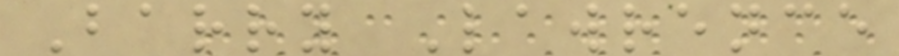Barry Lawrence
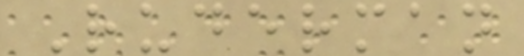Ruderman
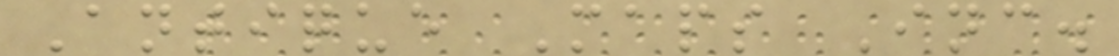Antique Maps Inc.
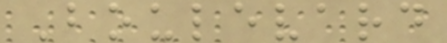Boulevard
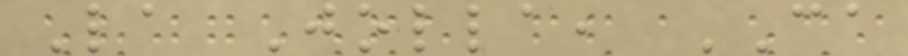La Jolla, CA
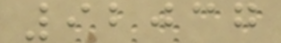92037
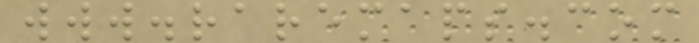www.raremaps.com
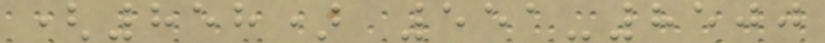(858) 551-8500
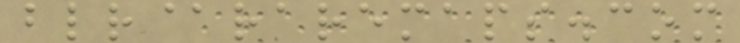blr@raremaps.com
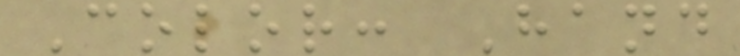Color: Hand
